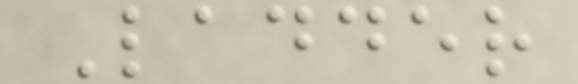Ladder
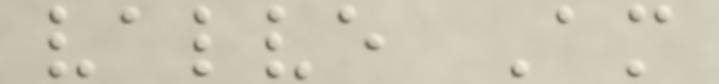valve Am
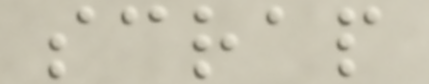scrap
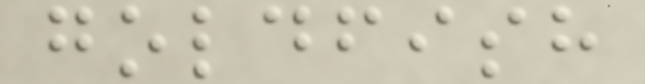goldfish
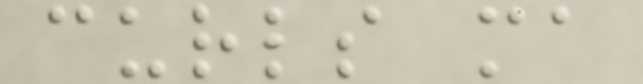curls ma
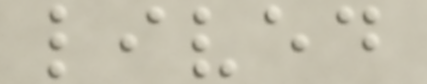lived
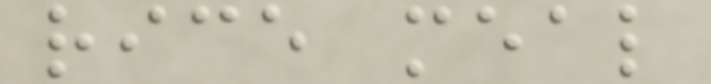rice meal
